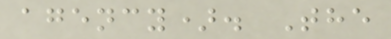agency). The
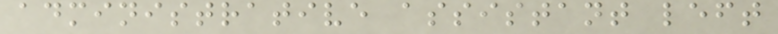administrative assistant left
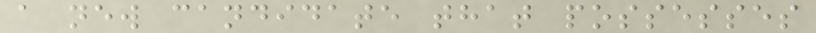a new candidate that possesses
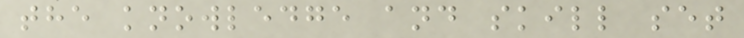the knowledge and skill set
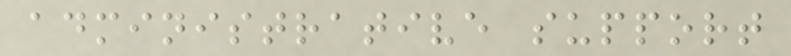administrative support
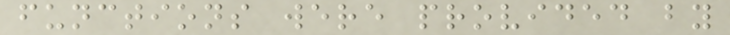functions were provided by
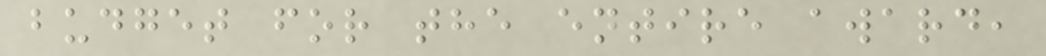budget for the entire award,
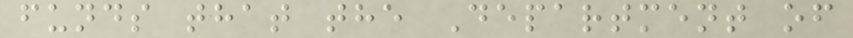funds that the Department of
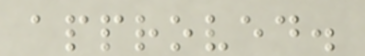approved.
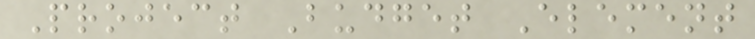Project Budget Element
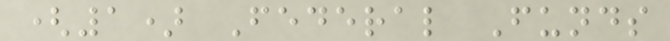(1) Federal Funds
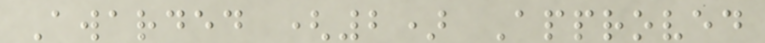Awarded (2) Approved
